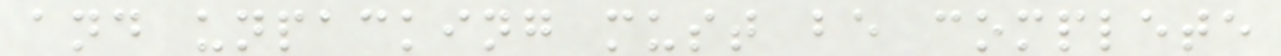and unpacking must be complete
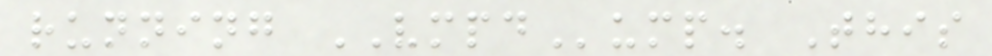running VMPDump. This
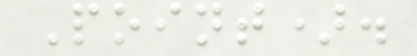Point).
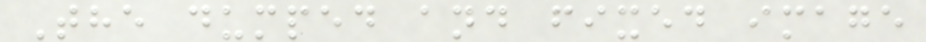The dumped and fixed image
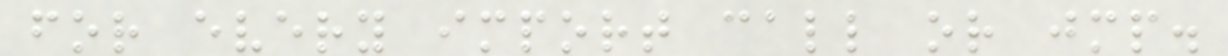for every import call or jmp.
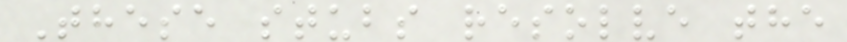These stubs resolve the
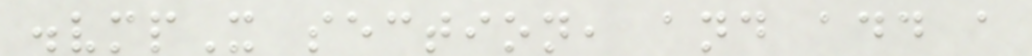.vmpX section, and add a
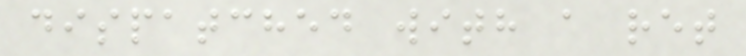dispatched with a ret
